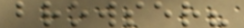browser?
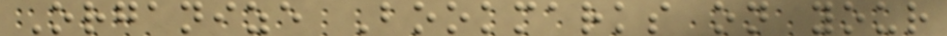Organize Bookmarks on your
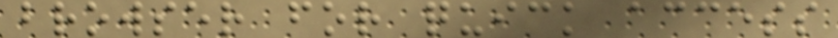browser for quick access
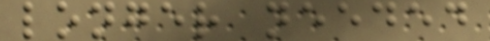longer needed
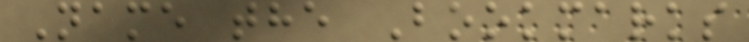Name the Bookmarks
